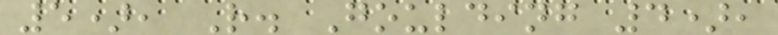5), R. Goulding 4),
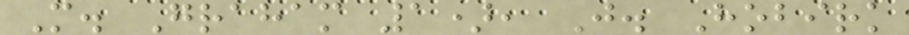M. Graham 1), J. Hobirk
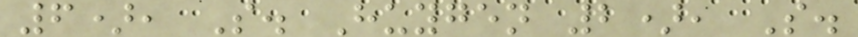6), S. Huygen 2), S.
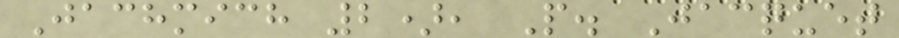Jachmich 2), P. Jacquet
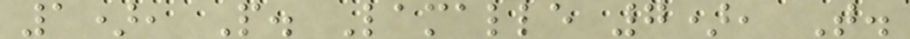1), P. Lamalle 7), T.
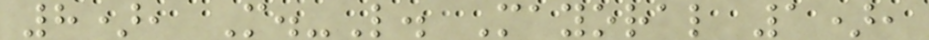8), M.-L. Mayoral 1),
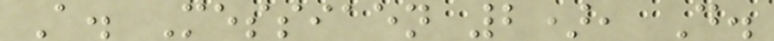A. Messiaen 2), D.
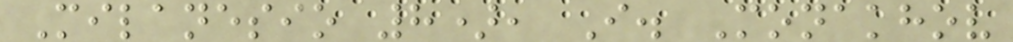Milanesio 8), I. Monakhov
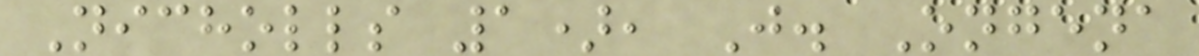Nicholls 1), J. Ongena
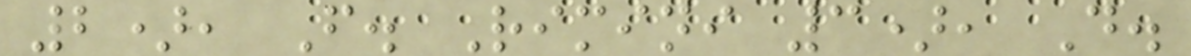2), F. Rimini 3), D.
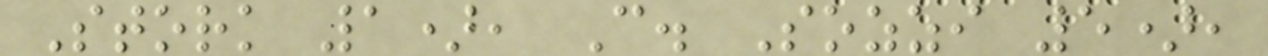Stork 1), C. Sozzi 5),
